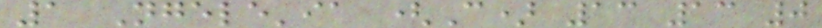1 Ngele'ia (C) 13 13 0
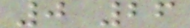0 26
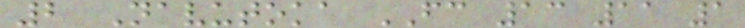2 Navutoka FC 13 11 1
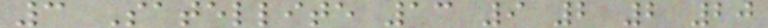3 Satellite 13 9 2 2 20
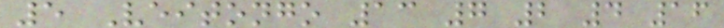5 Veitongo 13 7 2 4 16
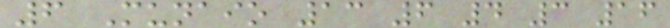6 Munaio 13 6 4 3 16
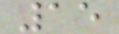15
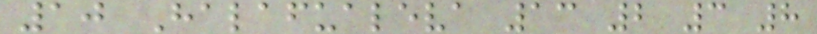10 Halafualeva 13 2 3 8
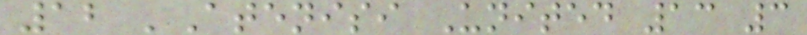12 'Atenisi United 13 3
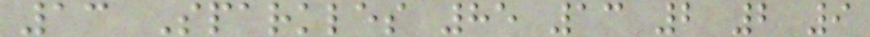13 Sparkles 85 13 2 2 9
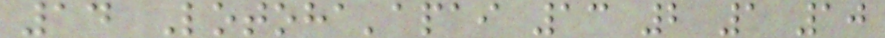14 Lotoha'apai 13 2 1 10
